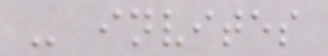- invites
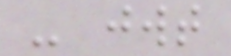- jwt
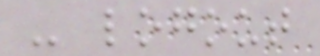- logout
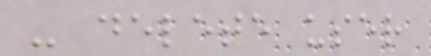- delete user
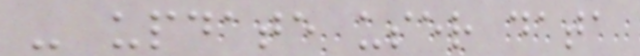- update user data
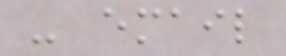- email
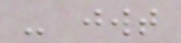- jwt
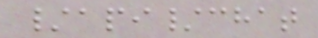/api/chat
